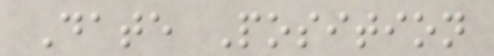Date Position
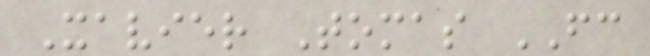Xavier Tomas FC
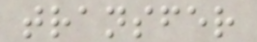transfer
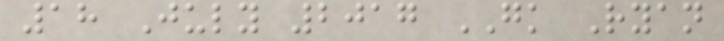18 July 2017 GK Ryan
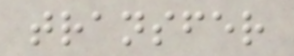transfer
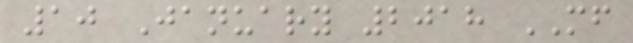10 January 2018 MF
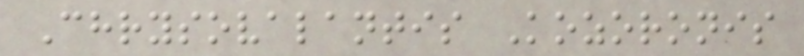Chrysovalantis Kozoronis
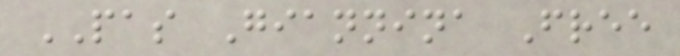PAS Giannina Free
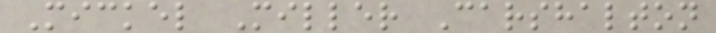Mickel Miller Carshalton
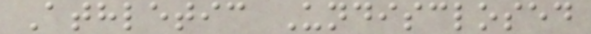Athletic Undisclosed
